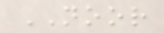NOOR
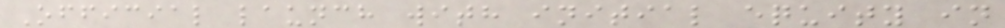Official launch with initial equity in
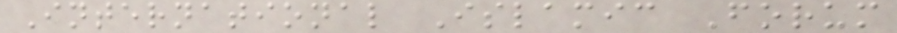International Islamic Forum
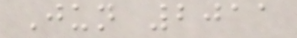Jun 2011
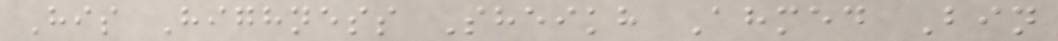His Highness Sheikh Ahmed Bin
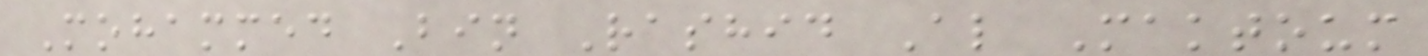Mohammed Bin Rashid Al Maktoum
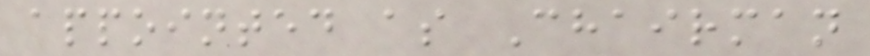appointed as Chairman
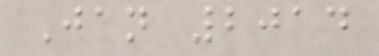Jan 2014
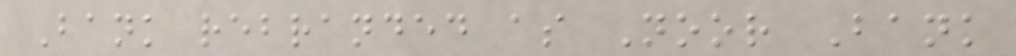Bank rebranded as Noor Bank
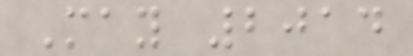May 2014
